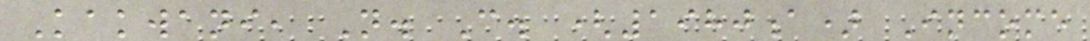Kakwani, N. C. (1980a) Income
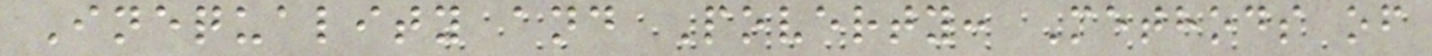Inequality and Poverty: Methods of
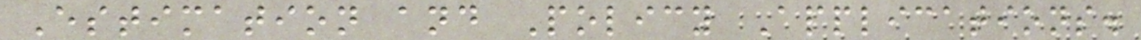Estimation and Policy Applications.
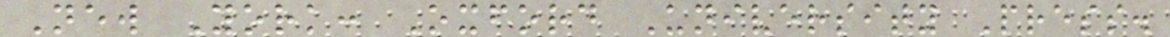New York: Oxford University Press.
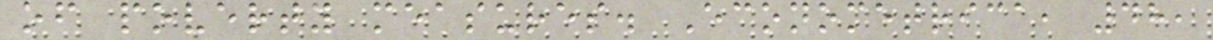of poverty measures. Econometrica, 48,
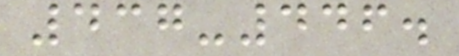437-446.
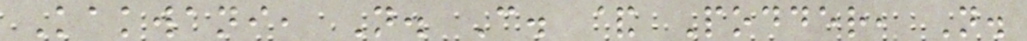Kakwani, N. C. & Podder, N.
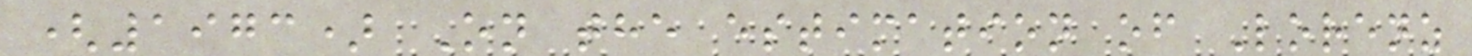(1973) On the estimation of Lorenz
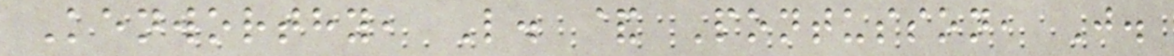Kenworthy, L. & Pontusson, J.
